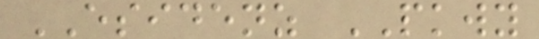ESIDENZ PKWY
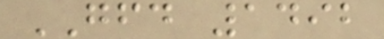GFD 1492
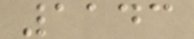1143
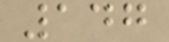147
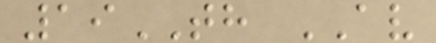19TH AV
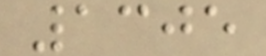1305
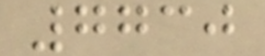7730
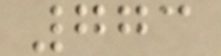773
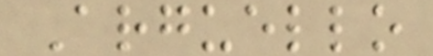Arguello
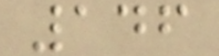146
